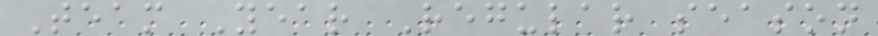Team Year Regular season
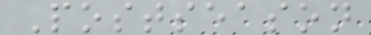Postseason
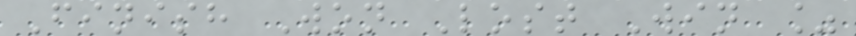Finish Won Lost Win %
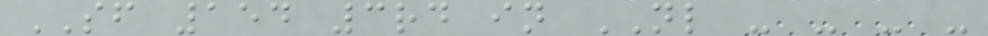SF 154 3rd in NL - - - -
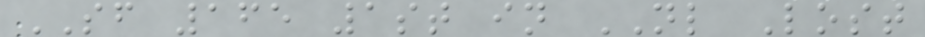SF 165 1st in NL Lost
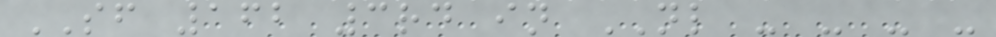SF 162 3rd in NL - - - -
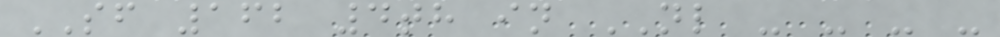SF 162 4th in NL - - - -
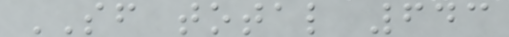SF total 643
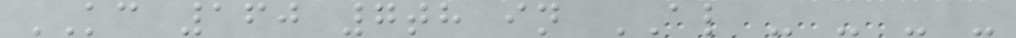KC 160 7th in AL - - - -
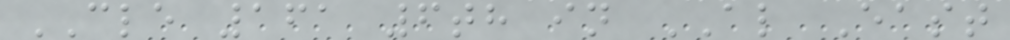CLE 161 6th in AL East
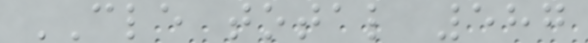CLE total 587
